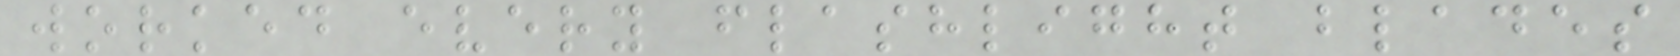worked every flashlight blades
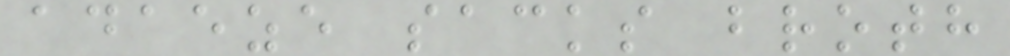adaeze sacks broth
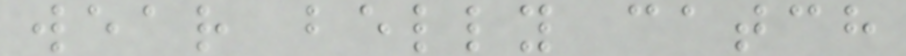wear belly catch
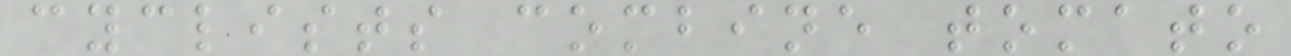cyclists combine tomato
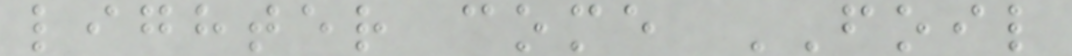lighter come FOIL
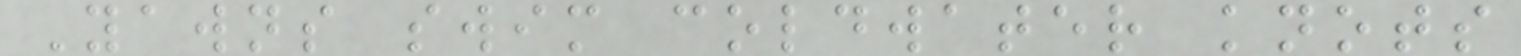Yawns swim coldwater knots
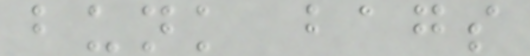bunk bags
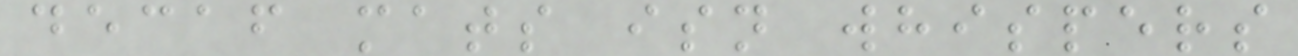decaf mats isn whispers
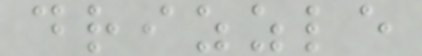drizzle
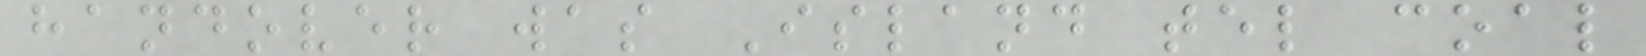handover was Island tel coal
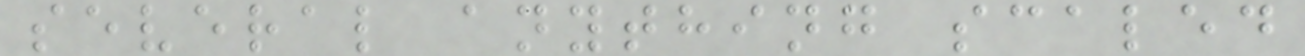several anything scaled
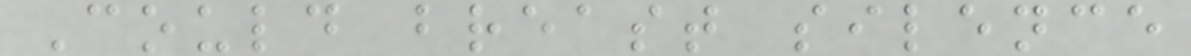Could breast silence
